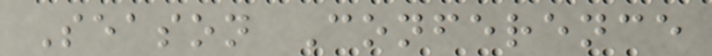Season Conference
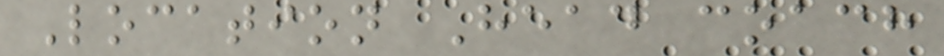Location Head coach
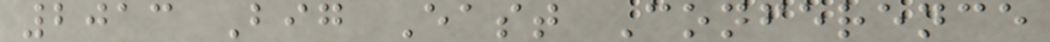2013 Big East Conference
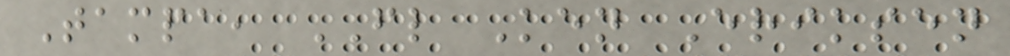Tampa, FL Ken Eriksen
